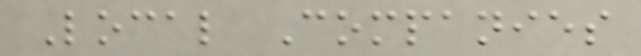Local Companies
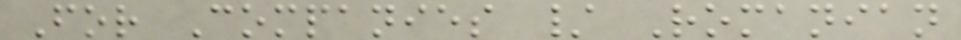For Companies / Romanian
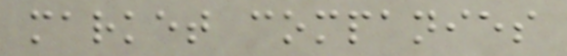market companies
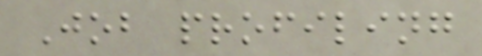Job profiling
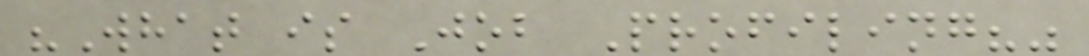"What is Job Profiling?"
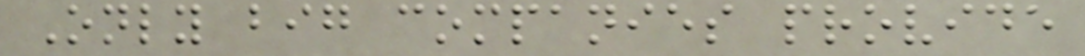Only big companies provide
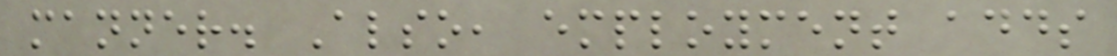manner. Also, employment adds
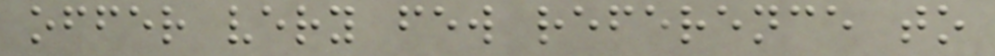offer very few reference to
